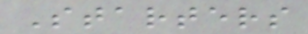Starters
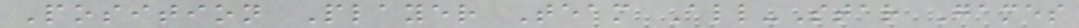Position Player Team All-Star Games
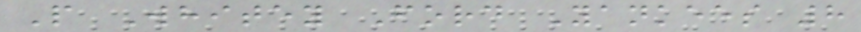P Whitey Ford Yankees 8
